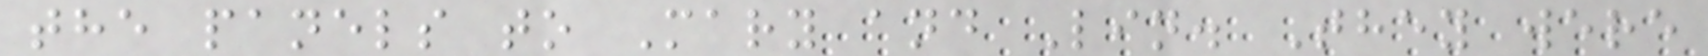the panels to Mary and Lin. They were
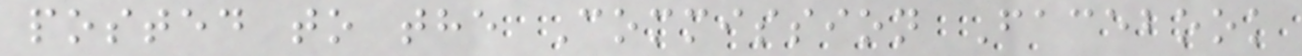posted to the Commission Facebook
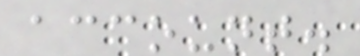account.
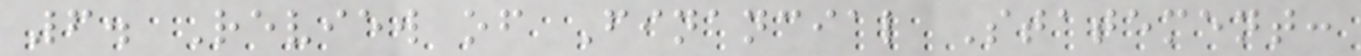6. Review of Financial Statement:
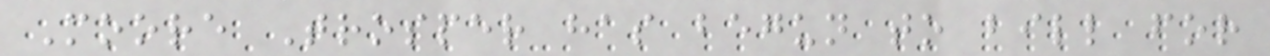Moore Trosper has begun to bill for
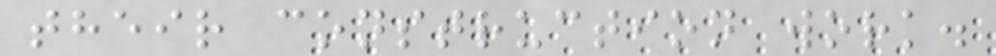their construction work.
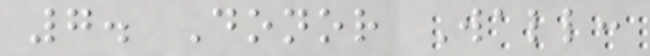7. Donor Wall:
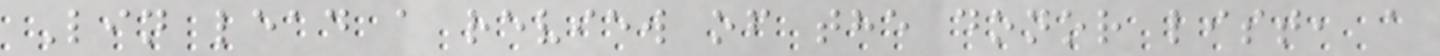Lin lead a review of the donor list, a
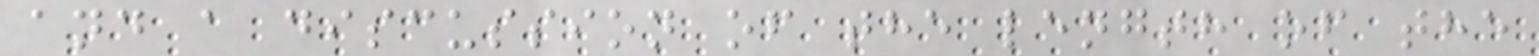and a discussion of the length of the
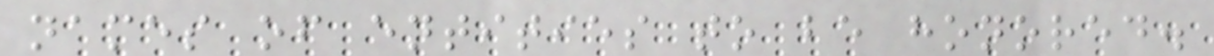names of entities to be honored.
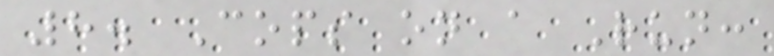8. Cops on a Run:
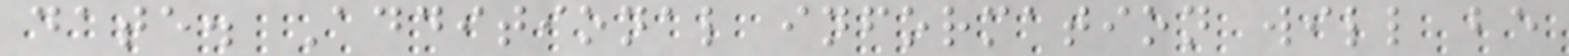date. Additional information will be
